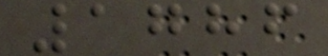1786
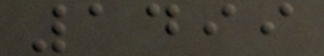1499
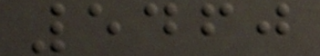5460
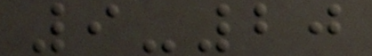9-20
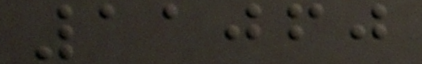11060
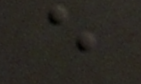e
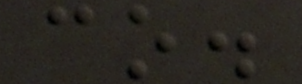co.
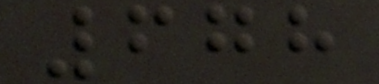678
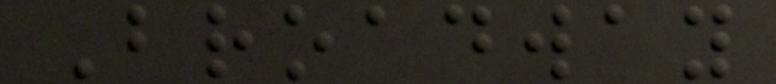Broadway
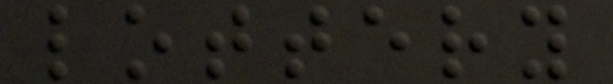lottery
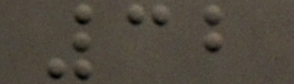32
